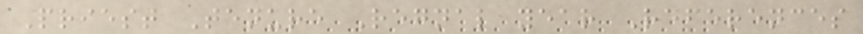Priest Tenure Regnal year References
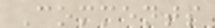Comments
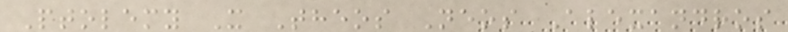Ptolemy X Theos Neos Alexandros
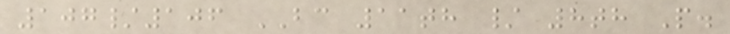107/106 BC 11th / 8th P.
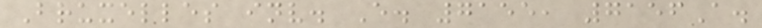Bruxelles inv. E. 7155, 7156A.
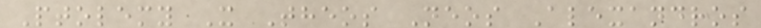Ptolemy X Theos Neos Alexandros
